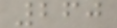260
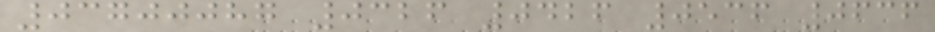03700087 0326 0426 0536 0636
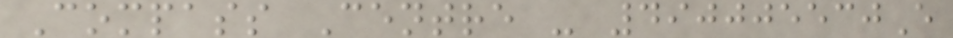Compass Centre - 490005530E
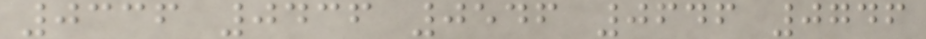0336 0436 0546 0646 0746
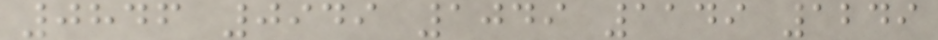0846 0949 1049 1149 1249
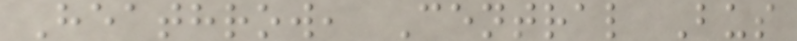Heathrow, Central Bus
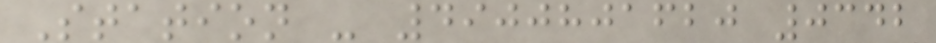Station - 4900801620 0342
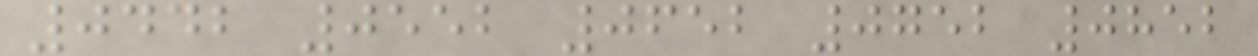0442 0552 0652 0752 0852
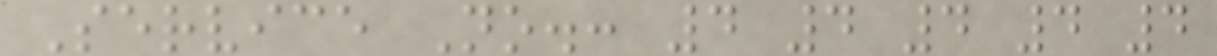Service No.: 4 4 4 4 4
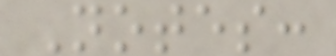Notes:
